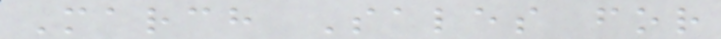March Sales for
